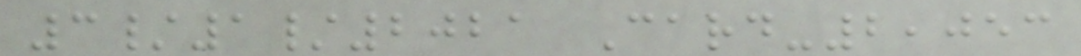3/1/2021 Card-2,053
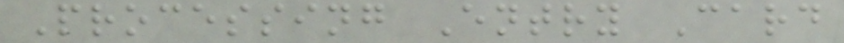Processing Entry Card
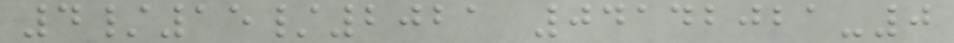4/15/2021 04142021-0
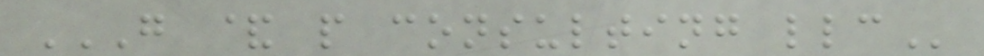G & P CONSULTING LLC
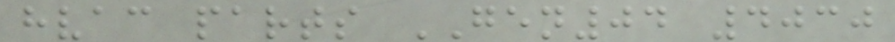hvac parts GEN04 4030
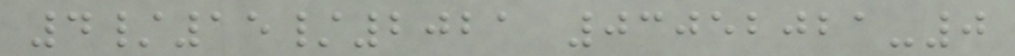4/15/2021 03052021-0
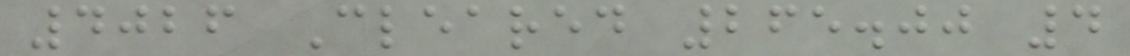4026 Cleared 265.00 4
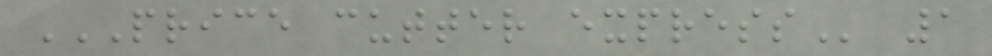PRICE CUTTER EXPRESS 1
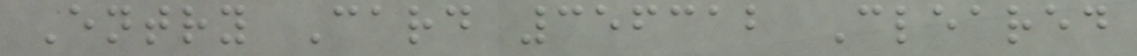Entry Card 356312 Cleared
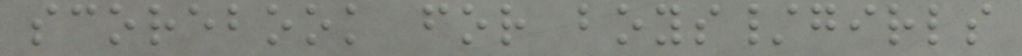scorebook for boys/girls
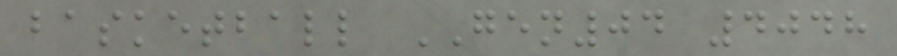basketball GEN04 4048
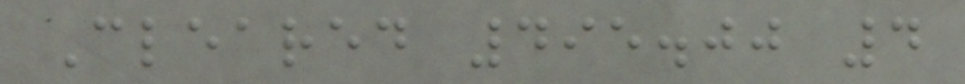Cleared 495.00 4
